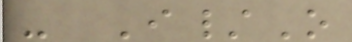- I/O
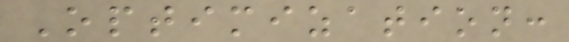Optimization:
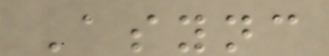Async
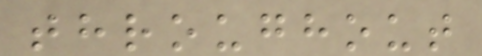throughout
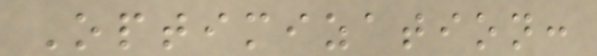Optimization:
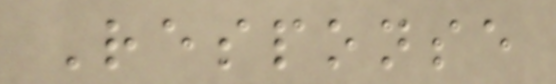Response
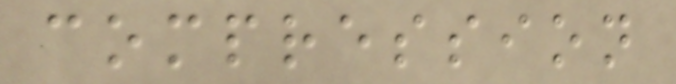compression
